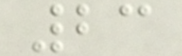23
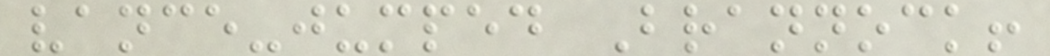vance-jumped Brannock!
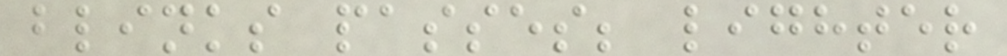blinks passes; lighter
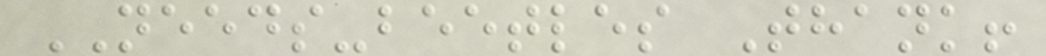NEEDS-beetles Thank!
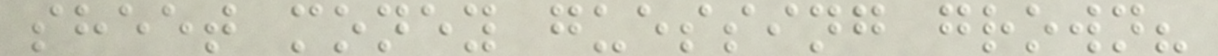sheet money guessing grown?
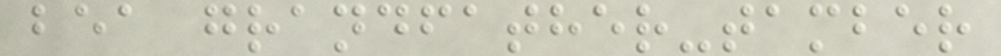bea grandfather-tamber
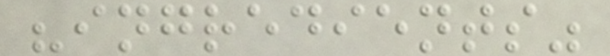"ingredients"
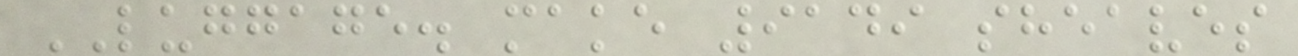LUGGAGE. make 9149 sheaves
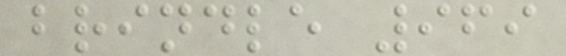brindle 969
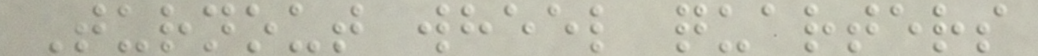Turnout wheel quarters
